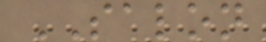SALON
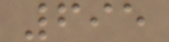695
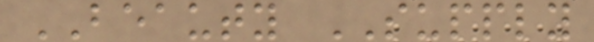BEAUTY SUPPLY
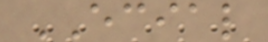ECIAL
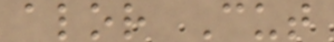alor Cut
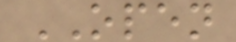OPEN
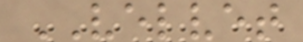VELVET
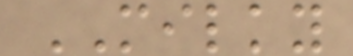MILKY
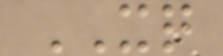XQ
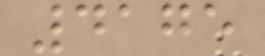4175
